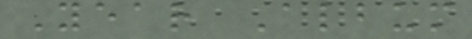Year Album
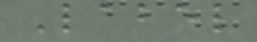Label
